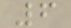6
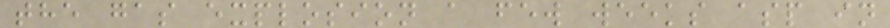the gas explosion a few weeks asp in
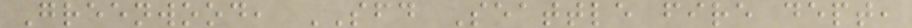Greenwood, SFD Seattle fire dept,
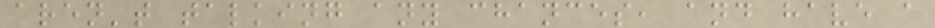aren't talking any chances, and have a
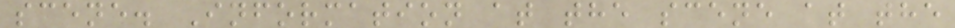scene. Information at the scene at the
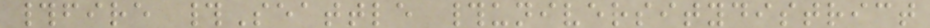#fire #Seattle #universitydistrict
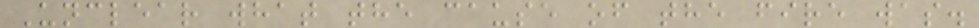Unclear what the cause of the fire was.
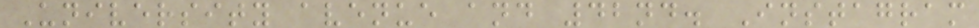University avenue and 42nd. Instagram
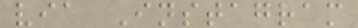via Instagram
